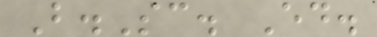B.Sc. Ed.
